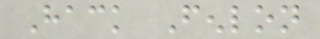Hack Fenlon
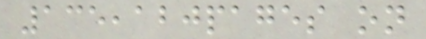135,120pages on
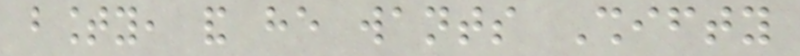bounty, and he wants Shifty
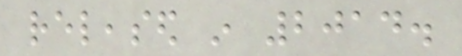released in 2014.
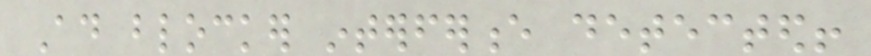Ad blocker interference detected!
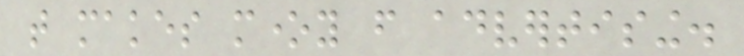that makes money from advertising.
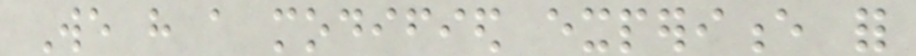We have a modified experience for
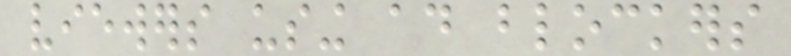viewers using ad blockers
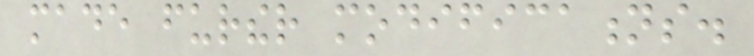made further modifications.
